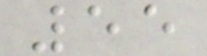55
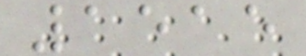1515
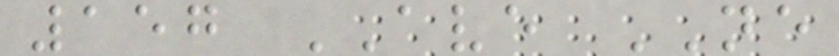157 AVE NE
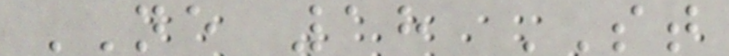NE 18 ST
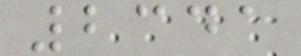2341
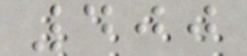400
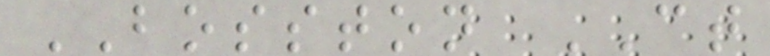BOSSTON CT
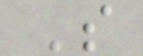S
